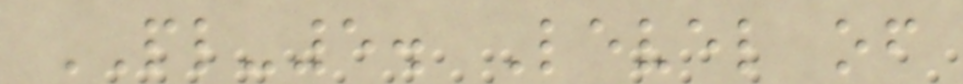PL-5. Level of
